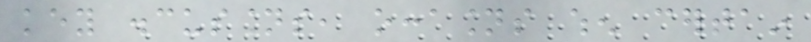key discussions, occasions when certain
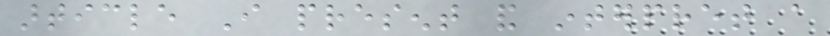article I present and interpret a
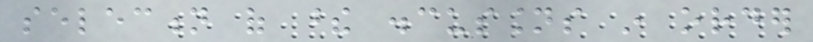selection of these discussions in order
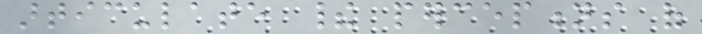articulate their perceptions of
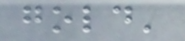gold'
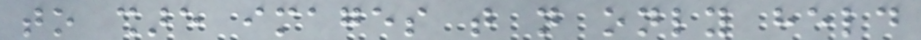to share images that not only held
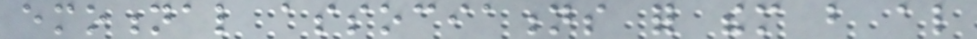emotional associations for them but also
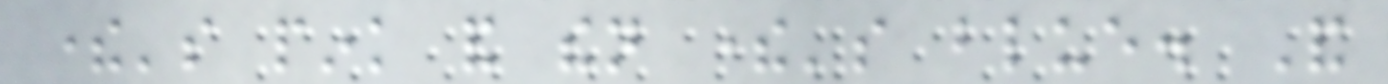there's pink and then there's blue. And
